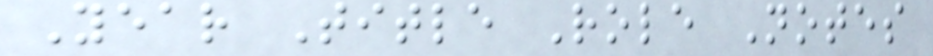Year Title Role Notes
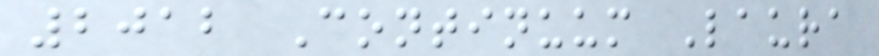2012 Continuum Laura
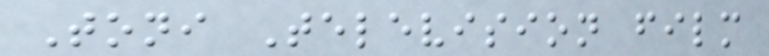Toni Television film
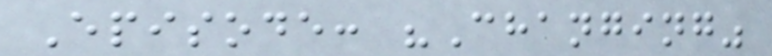Episode: "Changing"
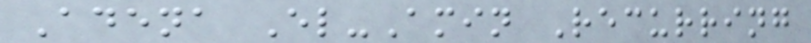Adena El-Amin Recurring
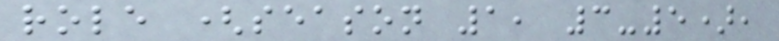role (season 1, 3-5),
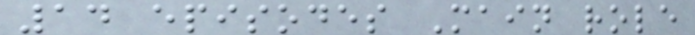14 episodes Main role
